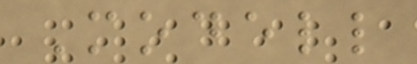Modell
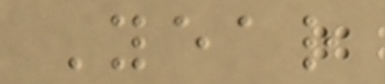Year
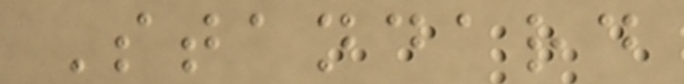Standard
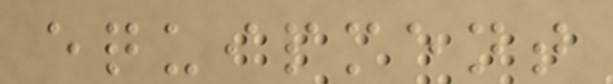equipment
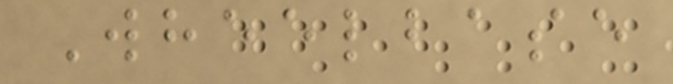Wheelbase
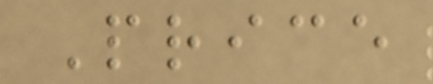Price
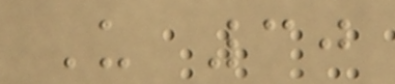U 30
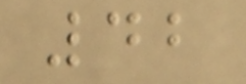42
